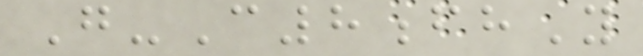G-C8fhY
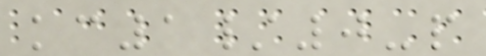kc1/0-p
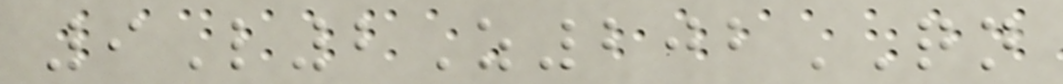9L2Z202QN
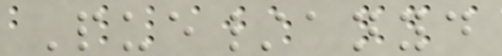Pue/anyd
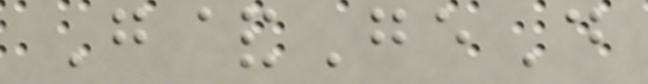G&GeD
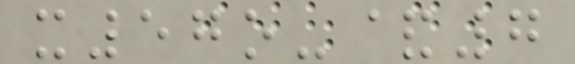x57o-&7
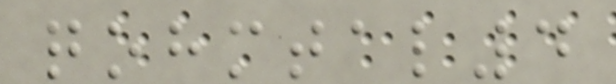qohmtal4
